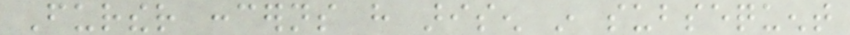Further concerns have arisen in subsequent
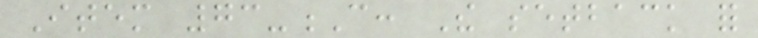Item 73-C: The setback for
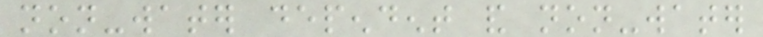non-water dependent and non-water
